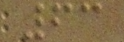63
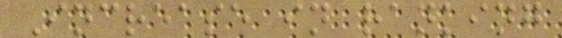Increase in ranking
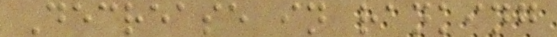Decrease in ranking
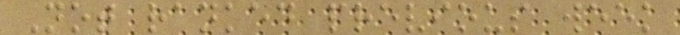Not ranked previous week
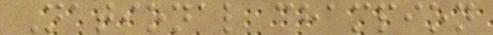National champion
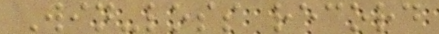Win-loss record
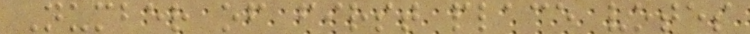Number of first place votes
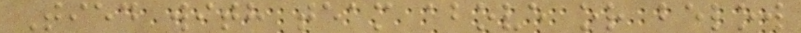Tied with team above or below
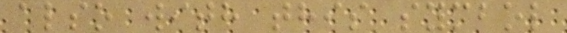also with this symbol
